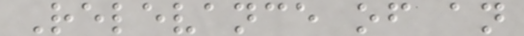Relevance of an
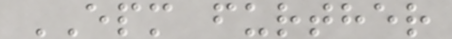EPM further
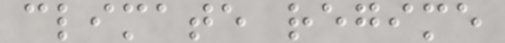climate regime
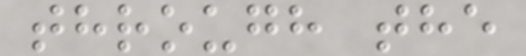through the
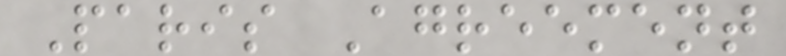Paris Agreement
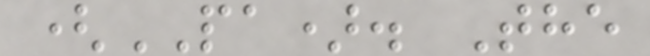(PA). The
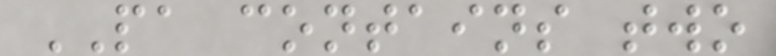PA contains two
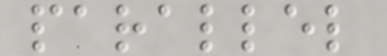parallel
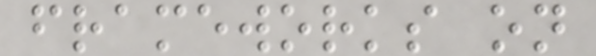frameworks on
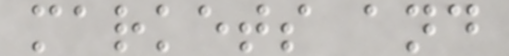markets and
